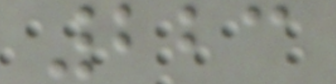223
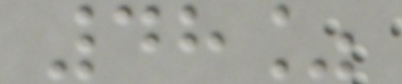48%
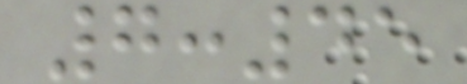7:45
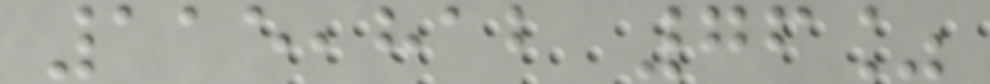115,812 76%
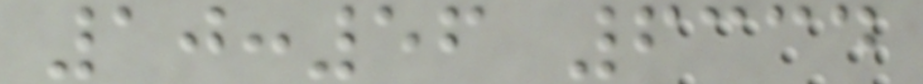10:56 6334
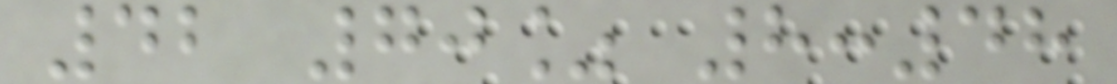42 70% 8:48
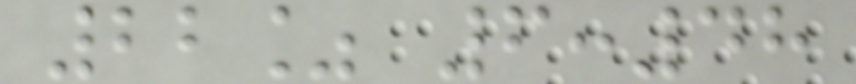22% 6:48
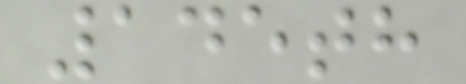145th
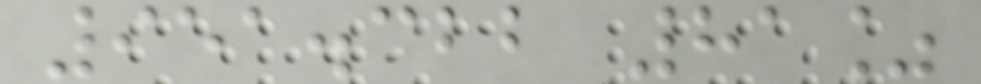951.322 81%
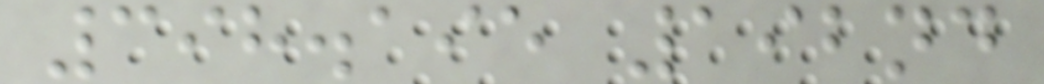398.195 192nd
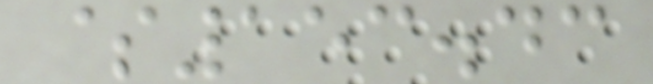$153.43
